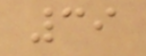39
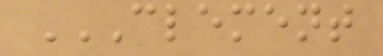CLEMENT
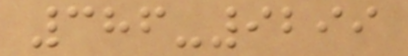386-9299
